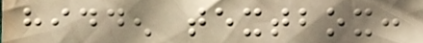hidden textbox:
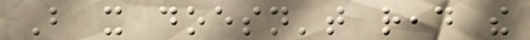But it doesn't read the
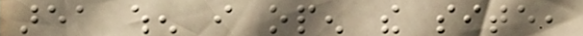area when i open the site,
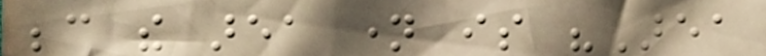because the area name is "Area
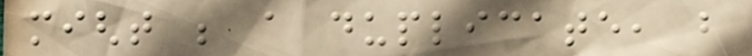might be a duplicate, but
